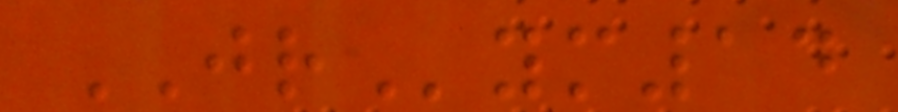JRym14
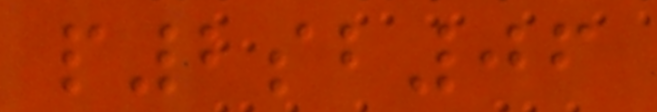p2sb06
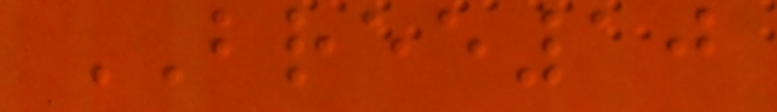BREE10
